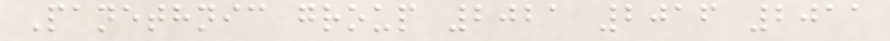Panethnic group 2021 2016 2011
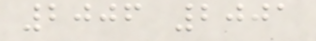2006 2001
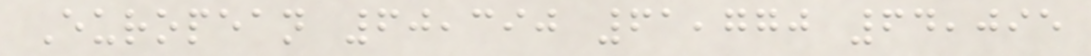European 60,390 61,770 64,095
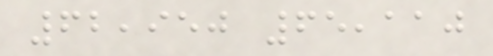62,950 65,110
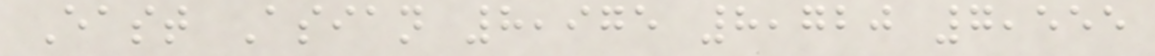East Asian 8,975 8,720 7,555
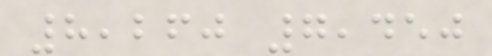8,260 7,450
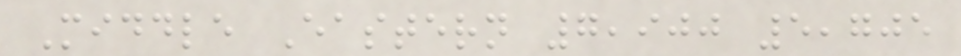Middle Eastern 7,900 5,705
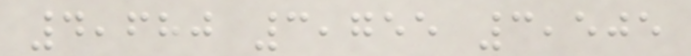4,680 3,755 3,505
